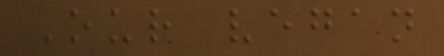Our vegan
